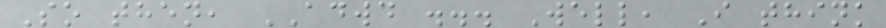So then, ADWD ... Well, I think
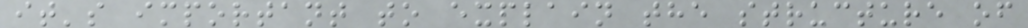it's important to explain the structure of
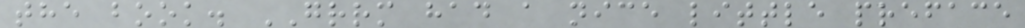the book. GRRM had a nice little preface
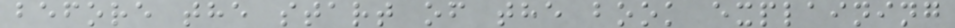before the start of the book explaining
